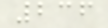236
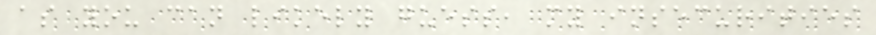as you can likely guess, my insecurities
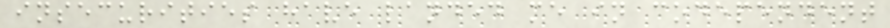insecurities have landed me in codependent
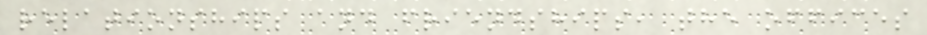relationships and friendships, the offices
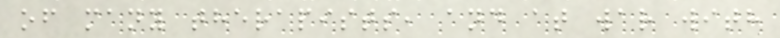of many therapists, and at war with
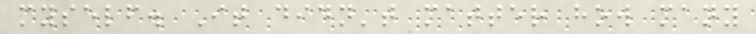myself. It didn't matter how many
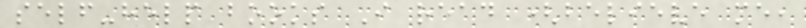self-help books I read (believe me,
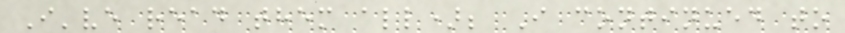I've read them all); I continued to
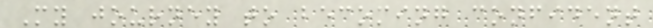My journey to becoming confident
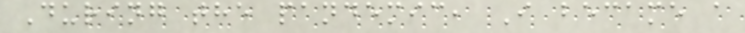During the pandemic, I became a
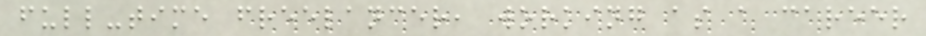full-time freelancer, working as a career
